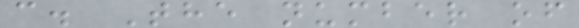c. The number of
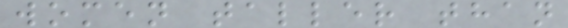women taller than
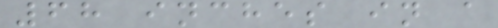68 inches in a
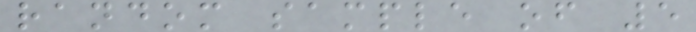random sample of 5
